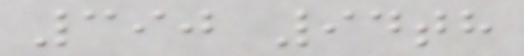390 94th
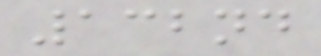132nd
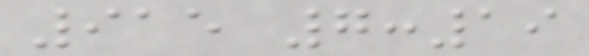915 7:19
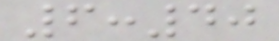6:40
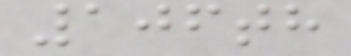106th
